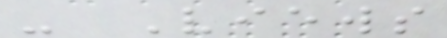- Views
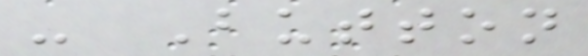- Button
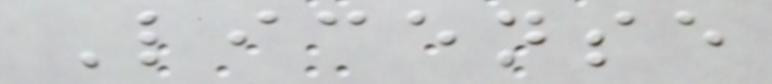License
